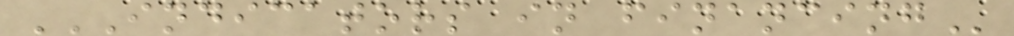INDICATORS IN FINANCING
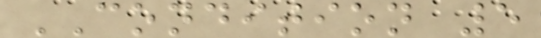CONDITION 5
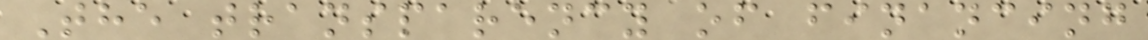The transparency of financing
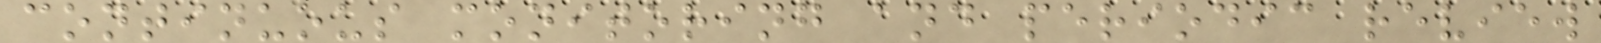continuous monitoring and periodic review
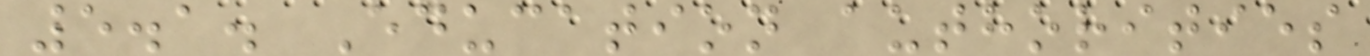5.1. Education authorities
